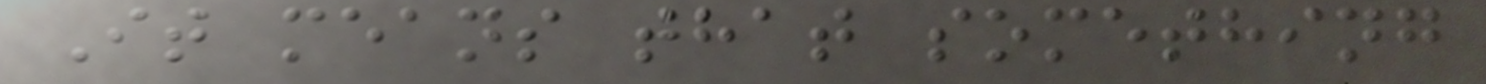It means that something
